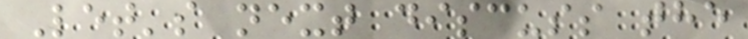Let's next discuss the
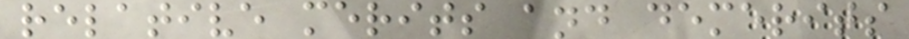relative merits and demerits
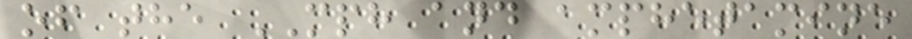of the MPH and amphetamine
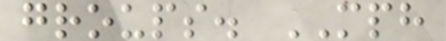groups. MPH
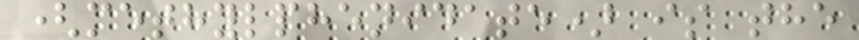(methylphenidate) is the
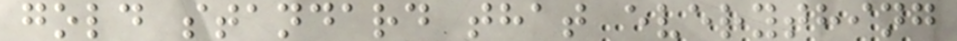gold standard that everything
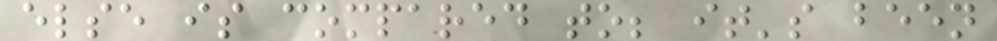else is compared to; it's been
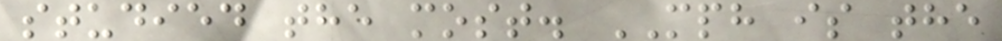studied the most. MPH is the
